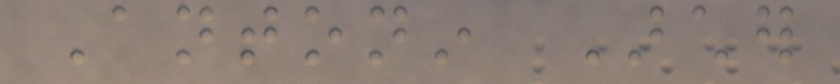Antonin Archer
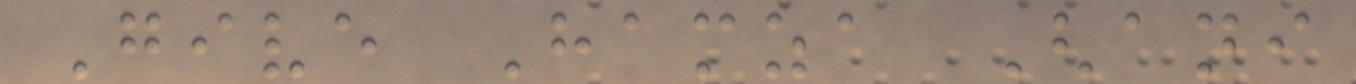Give Hamza Ghani
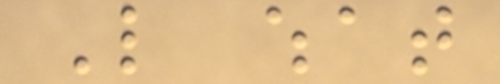Like what
